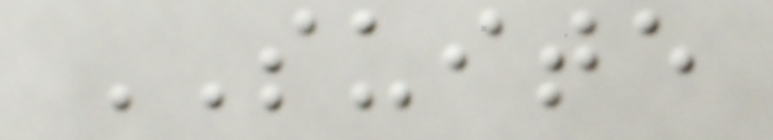SUITE
